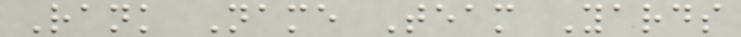Rank Name Team Yards
